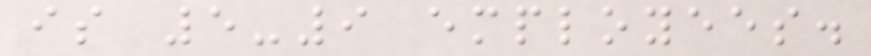is 5-9 employees.
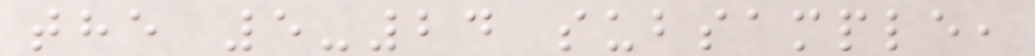the 5-24 subsample,
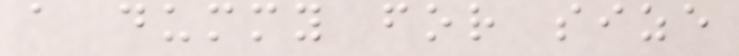a dummy for size
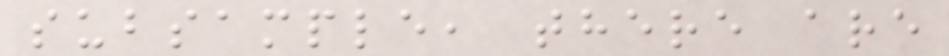subsample, there are
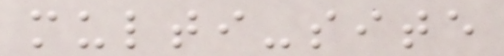multi-site
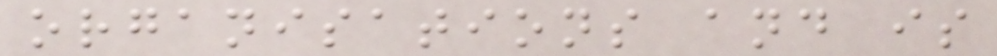organisations and is
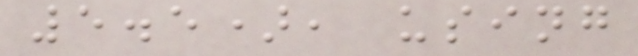5.5), using
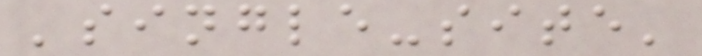'single-site'
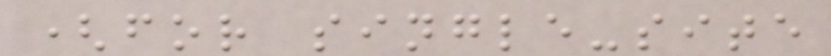(for single-site
